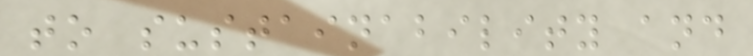to sustainability and
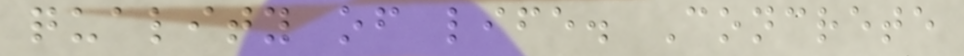quality of life. Concrete
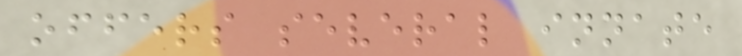offers several innate
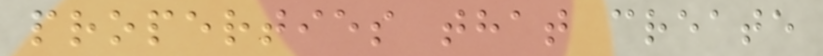properties that create
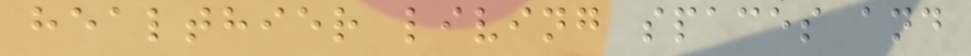healthier living spaces and
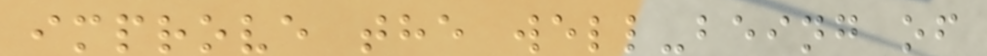improve the well-being of
